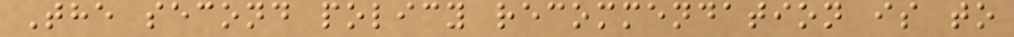The second policy recommendation is to
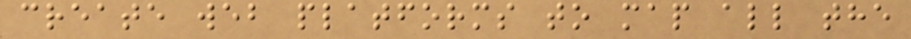create web platforms to map all the
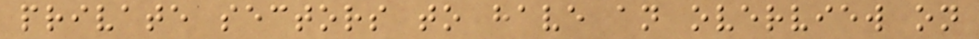private sectors to have an overview on
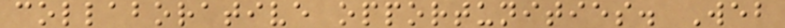collaborative opportunities. Web
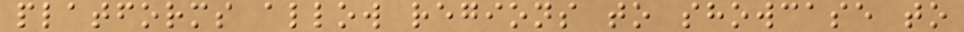platforms allow regions to showcase to
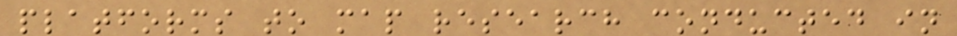platforms to map research conducted in
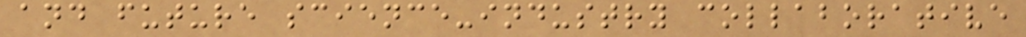and future science-industry collaborative
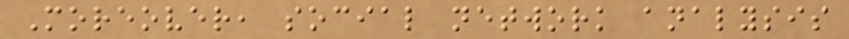Moreover, social network analysis
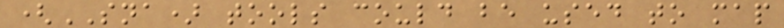(SNA) tools could be used to map
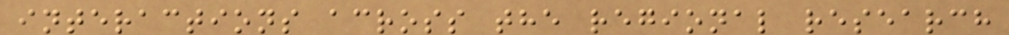interactions across the regional research
